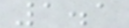1.1
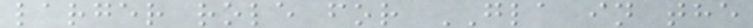larger role for GLA in the
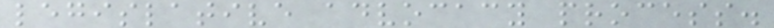legislative advocacy process.
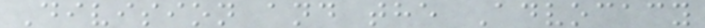Division and the Advocacy
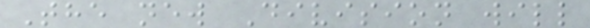The new Division will
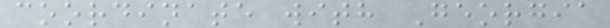coordinate with Georgia
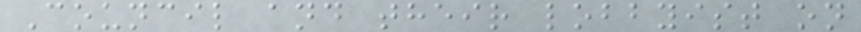Council and their lobbyist on
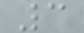3
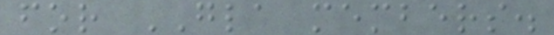for GLA members.
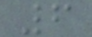6
